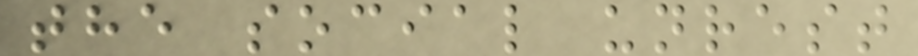the social unrest
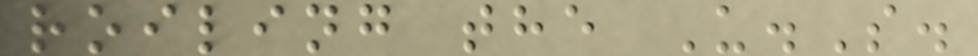roiling the U.S.
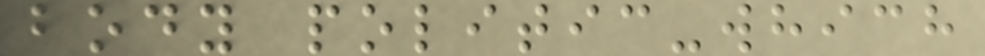body politic-which
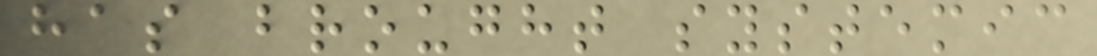has brought systemic
